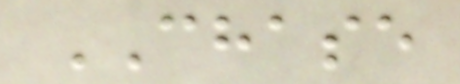CHASE
